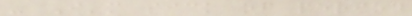- I'm sick of period
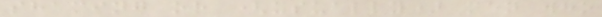shaming or (usually) men who
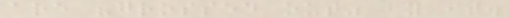are "grossed out" by it.
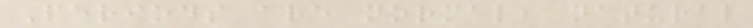Periods are normal, natural
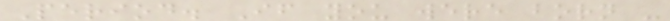Period. If you were born -
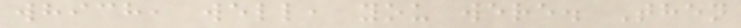which, well, you were. Then
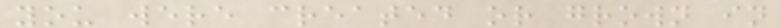you were created or grown in
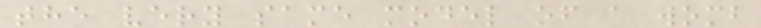the very same model of a womb
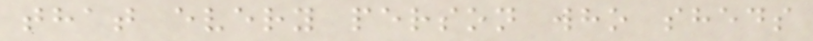that every person who sheds
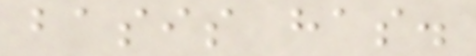basis has.
